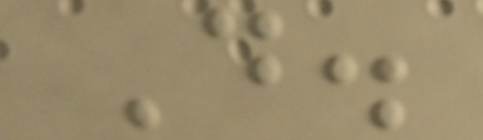D.
